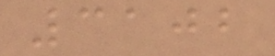3102
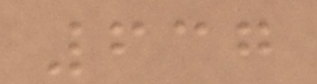637
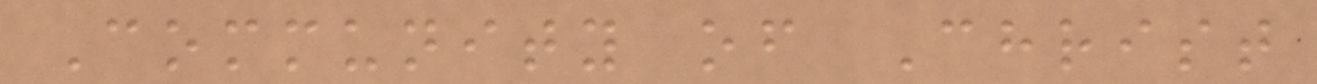Community of Christ
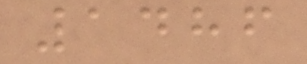1486
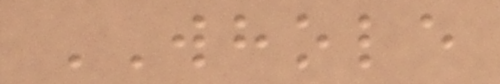WHOLE
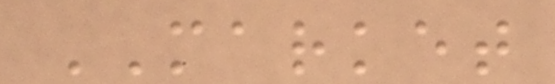MARKET
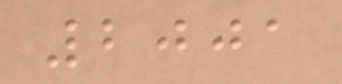2001
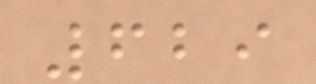629
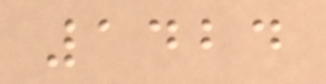1424
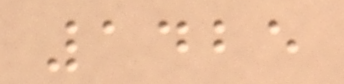1425
